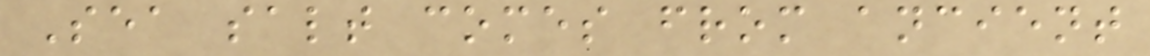Sea salt comes from ancient
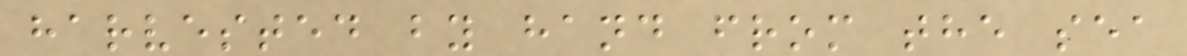harvested by hand from the sea
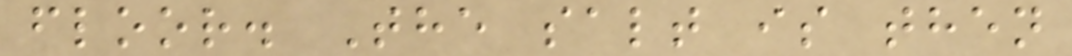floor. The salt is then
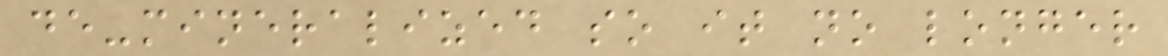de-mineralized so it no longer
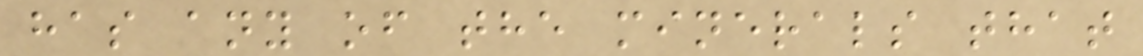has any of the minerals that
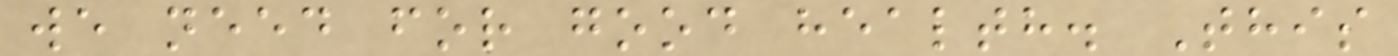we need for good health. This
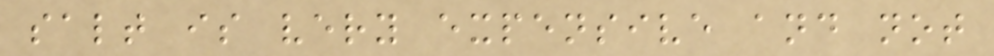salt is very expensive and not
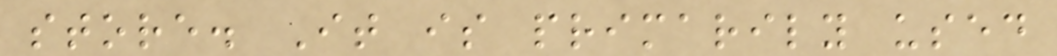store. It is primarily used
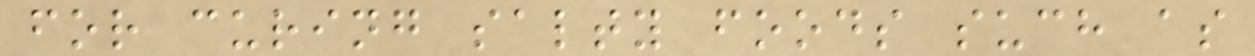for curing salty foods such as
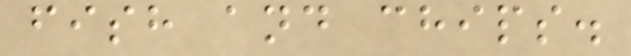fish and chips.
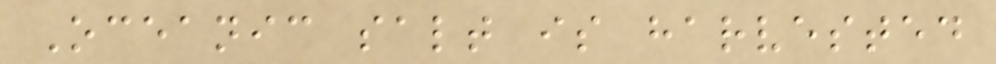Oceanic salt is harvested
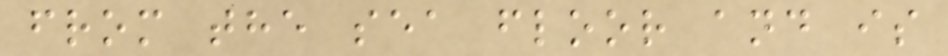from the sea floor and is
